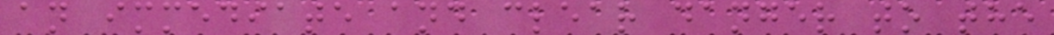an immediate and clear danger to the
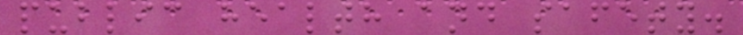public health and safety.
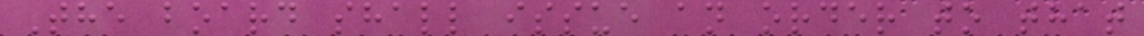The board shall issue an order to that
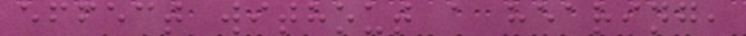effect without a hearing,
